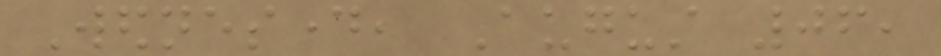Wednesday, August 06,
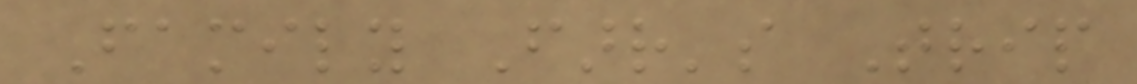Family Farr's Trip
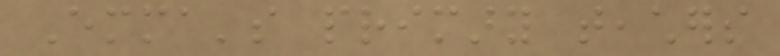Emma's primary teachers
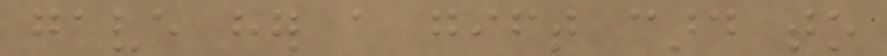gave her a gift card to
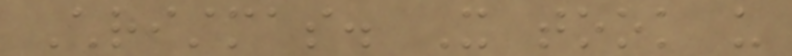Christmas. It took us
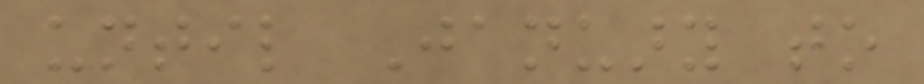until January to
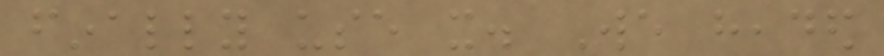finally use it. We headed
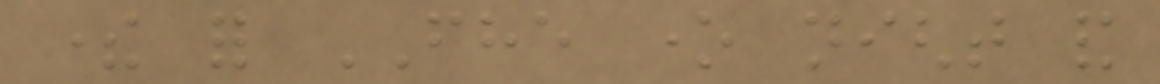there for FHE one night and
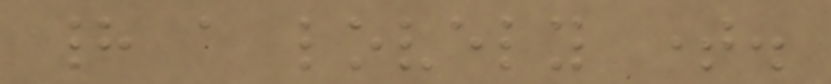had a lovely time.
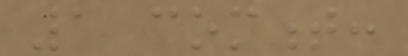1 comment:
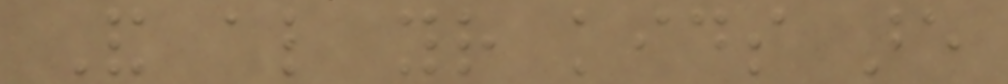And also your kids are
